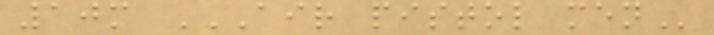10m AIR PISTOL MEN
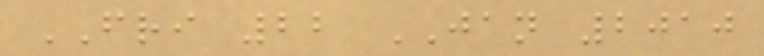FRI 22 JAN 2010
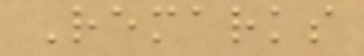Remarks
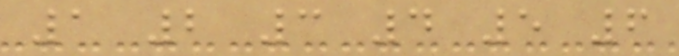1 2 3 4 5 6
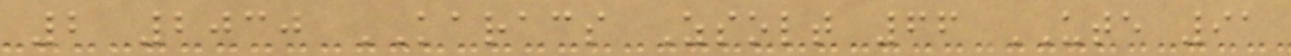2 2030 KARACS Zsolt 66 UTE 91
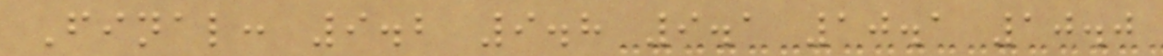Final: 9.2 9.8 9.1 10.1 10.0
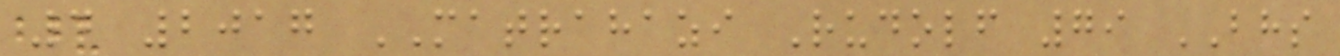4 2017 MATRAHAZI Rudolf 79 BHS
